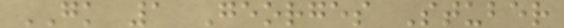GK 1 Georges Stuber
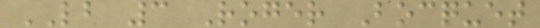LB 3 Roger Bocquet
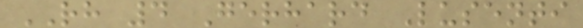RH 4 Gerhard Lusenti
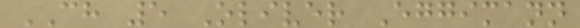CH 5 Oliver Eggimann
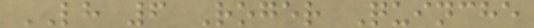LH 6 Roger Quinche
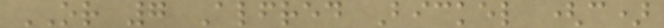OR 7 Alfred Bickel (c)
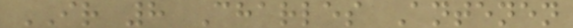IR 8 Charles Antenen
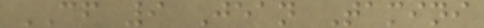CF 9 Jean Tamini
